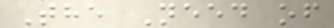The Need of
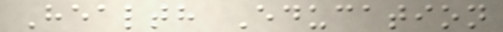Health Education
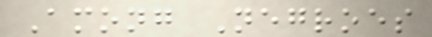Among Negroes
